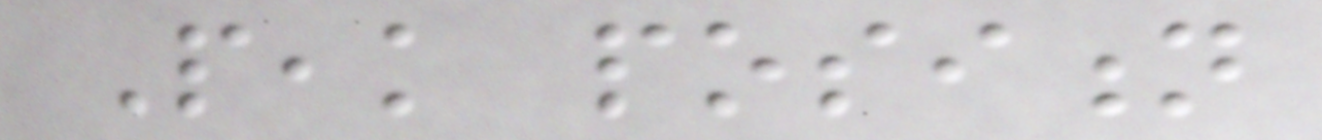Peak position
